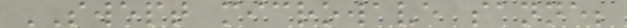SWEPT microwave sanne;
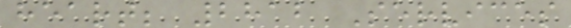heart; 2812 Services
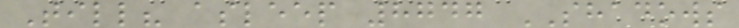Till? asleep 8747 SHADOWS
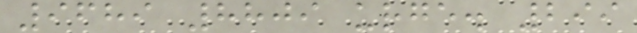9689 8809 urge. 299
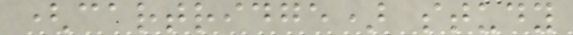(cartridge) study
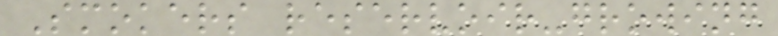Smokers reservoir-growing
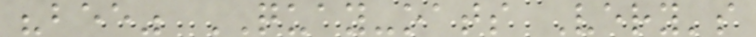"bee" QUAY-oats Very's
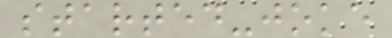started-joke
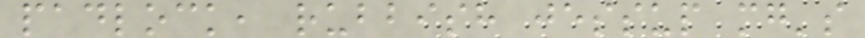padlock, rubbish jessup mg's
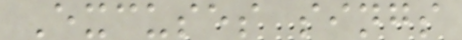Excuses sings
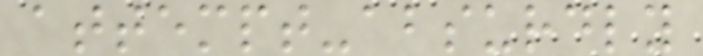attempt-absurdly
